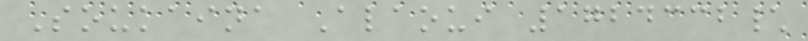Soukaina Alaoui 1724332\
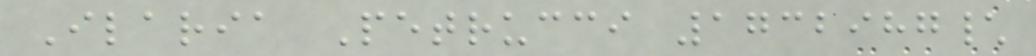Ilaria Petrucci 1732987\
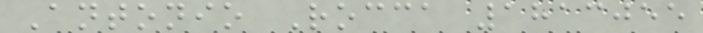Antonio Rocca 1813055
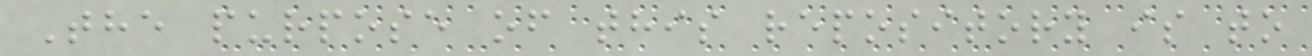The purpose of this repository is to
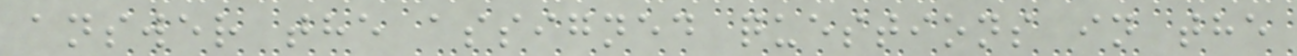answer the assigned questions in the
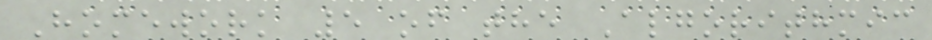Homework 5 of the Algorithmic
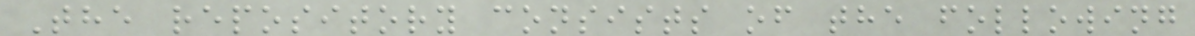The repository consists of the following
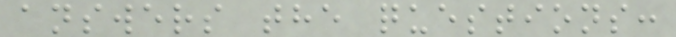answers the questions:
